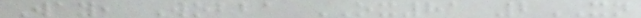Way, Wobba OX81 2XN
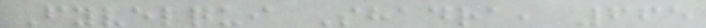Fyvelqui Shadra, 665
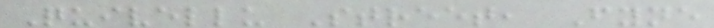Quivellu Street, Fyne
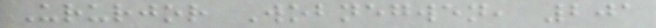Ururjor Wobnegwen, 201
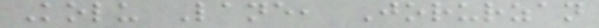Kolu Lane, Jorurzan
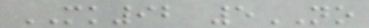MK92 5NO
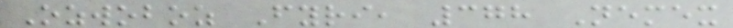Ozwoboz Fyri, 378 Nemex
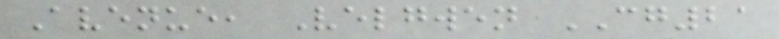Avenue, Velgwen CG21
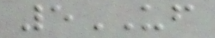5UF
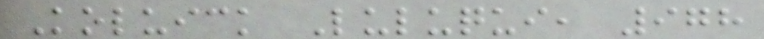Koluick Luluqui, 978
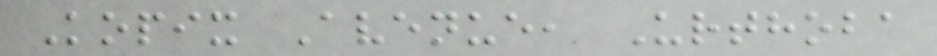Kopix Avenue, Urthoba
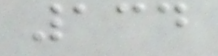134
